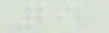292
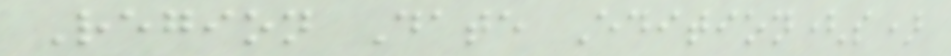Region Date Edition(s)
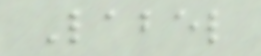Label
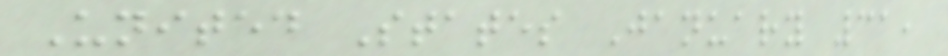United States January 31,
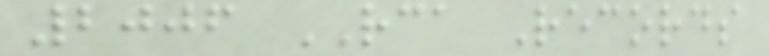2006 RCA Records
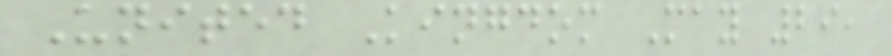United Kingdom May 29,
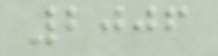2006
